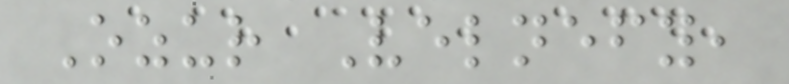Ozur Velnefy,
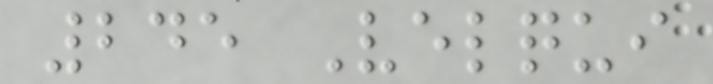245 Velqui
